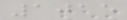1015
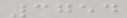3754
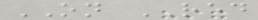ON RED
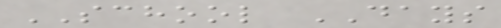SCHOOL DAYS
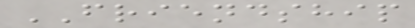FRIENDSHIP
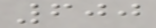600
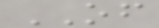OF
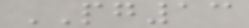PG13
